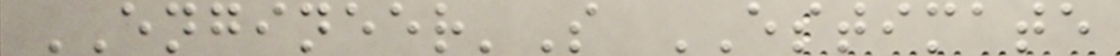ENGINEER'S ESTIMATE
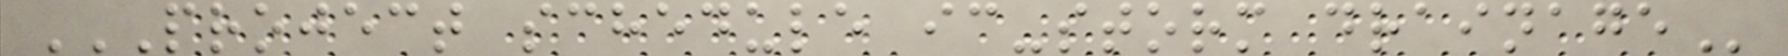PROJECT SCHEDULE IC-STORM DRAINAGE
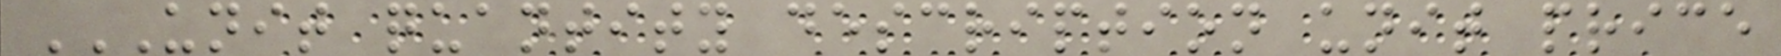UNIT QUANTITY DESCRIPTION UNIT PRICE
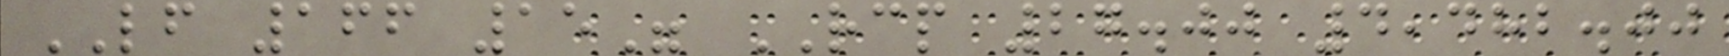LF 166 15" RCP 27.00 4,482.00
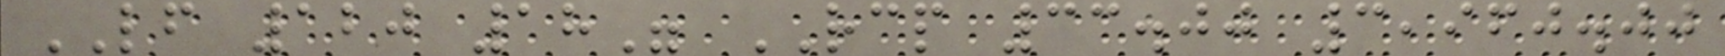LF 120 18" RCP 33.00 3,960.00
